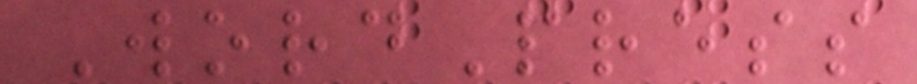WordPress
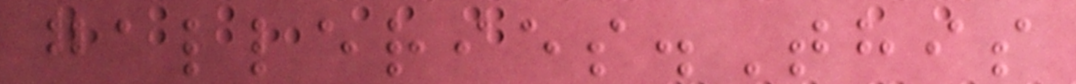galleries.This
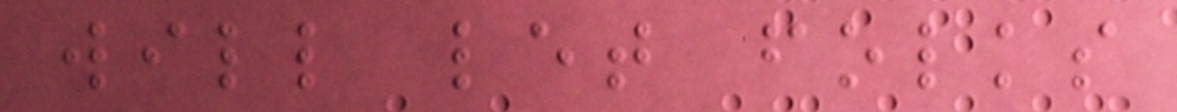will let folks
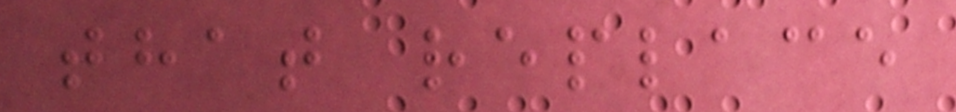that replace
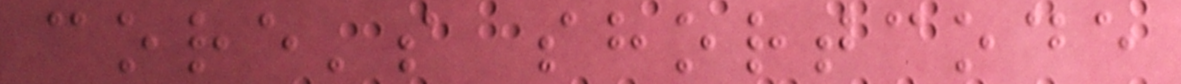core's shortcode
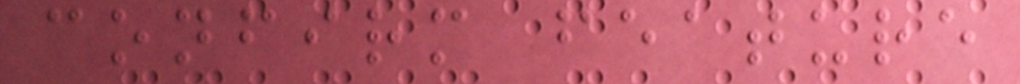confirm feature
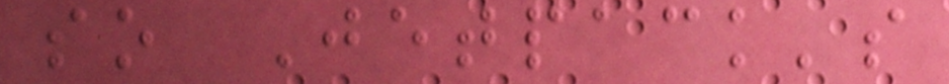so Jetpack's
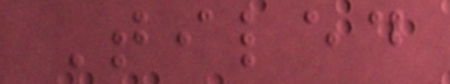Tiled
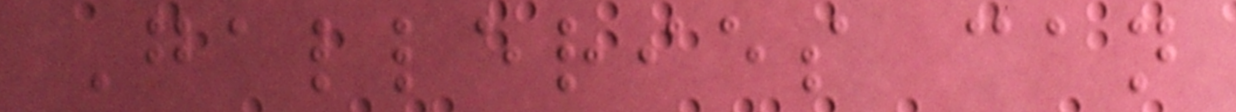Galleries can
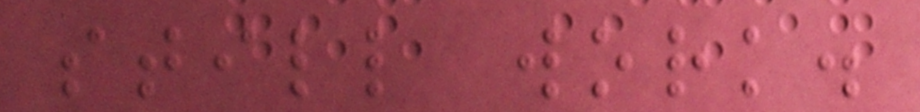still work.
